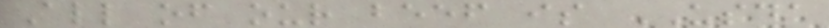All of our beef is USDA
